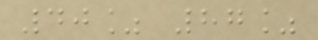40% 87%
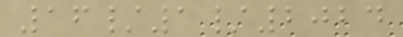16/1/2024
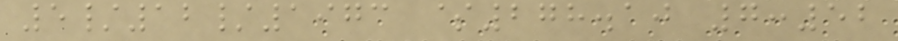5/12/1973 $278.10 7:52
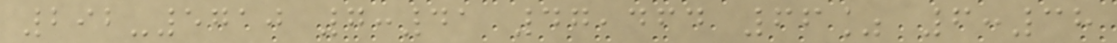292-5710 7:41 47,464 66% 6:38
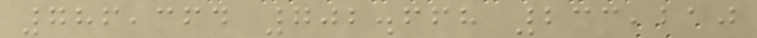786,364 702.668 233,210
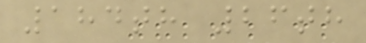184th 26th
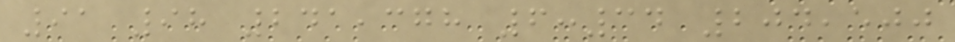91 98 241,378 6:34 204,500
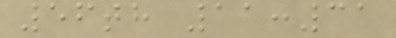56th 11:31
